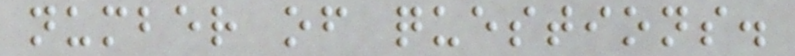number of questions.
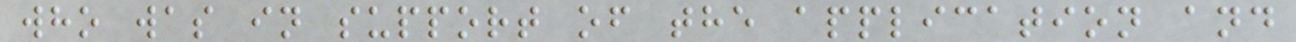who was in support of the application and
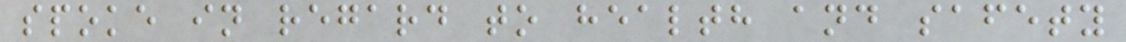spoke in regard to health and safety
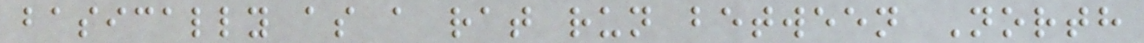basically as a rat run between North
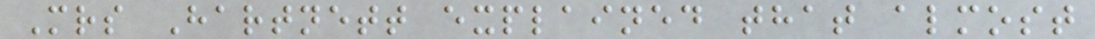Mrs Hartnett explained that almost
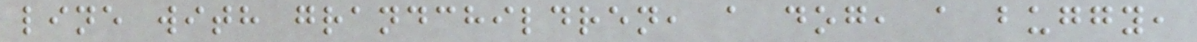line with grandchildren, a dog, a buggy,
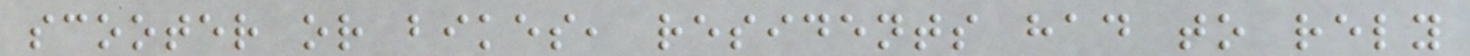scooter or bikes, residents had to rely
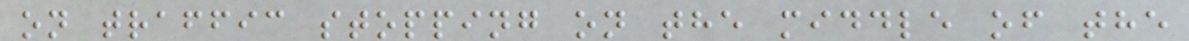on traffic stopping on the middle of the
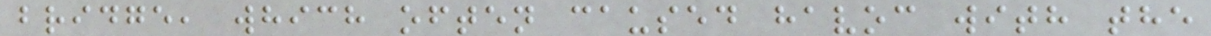bridge, which often caused havoc with the
